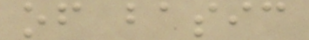of basic
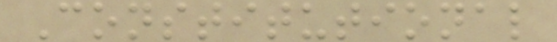Constitutional
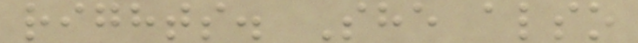rights. She also
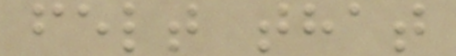felt that
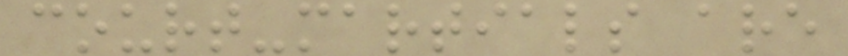court-martials are
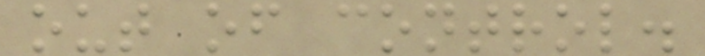out of control.
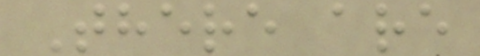There are
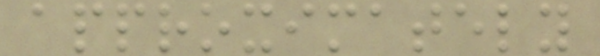approximately
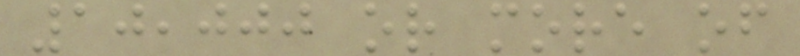10,000 or more of
